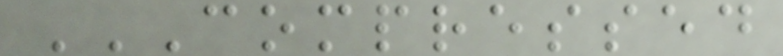COMPRESSED
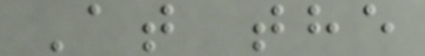At the
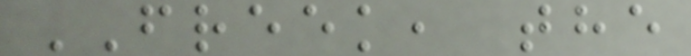FREEK, the
